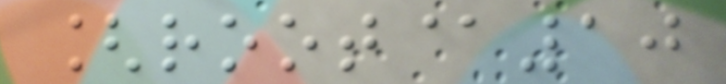[root@10
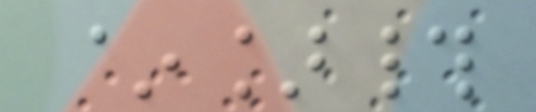~]#
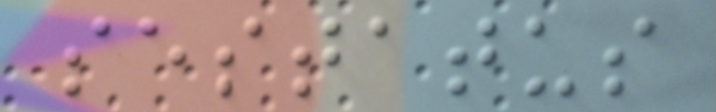sestatus
